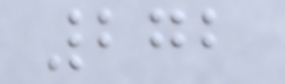272
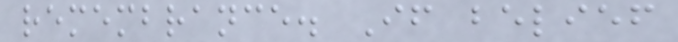remembrance. If belief
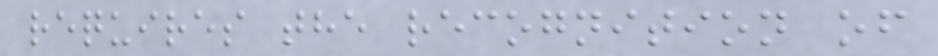requires the recognition of
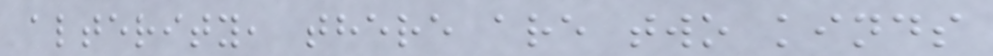alterity, there are two kinds
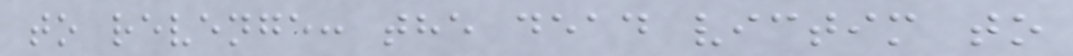to revenge: the dead victim to
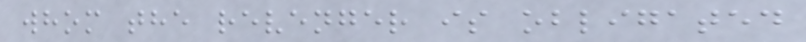whom the revenger is obligated
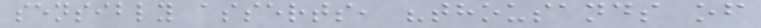sensibly asserts, "thousands of
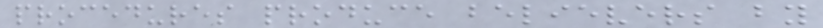procedures produce believers by
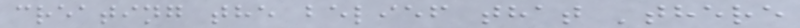creating the belief that 'there
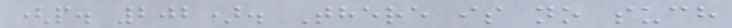(p. 202). There is no such
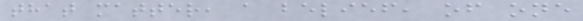that matter, a belief, of one
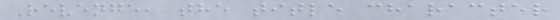Revenge, the title character
